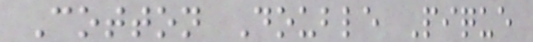Cotton Double Pique
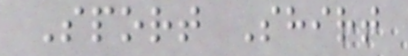Sport Shirt
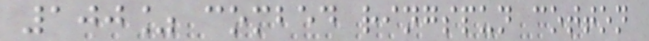100% combed ringspun cotton
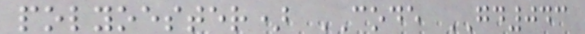polyoester) CODE GD043
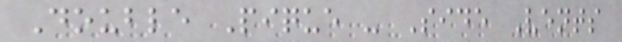Double Pique - Side Vents
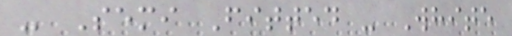- Semi Fitted - White
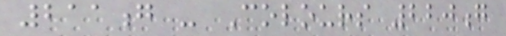211g - Colours 220g
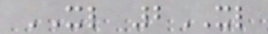XL 2XL
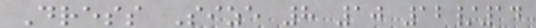Dress Size 8 10 12/14
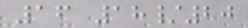16 18/20
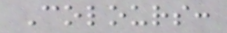Colours:
